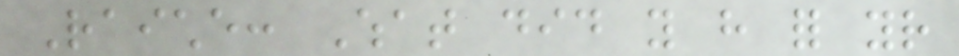Raiche: What did you have for your
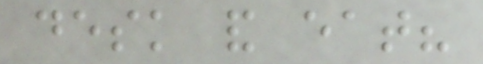desk and eat?
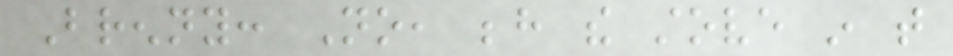Brenny: No, behind the stove in that
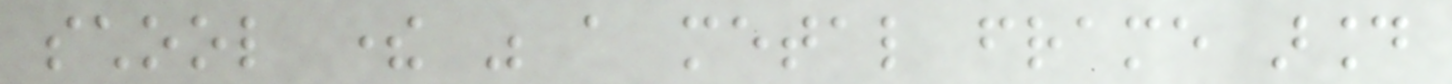school there was a metal frame around
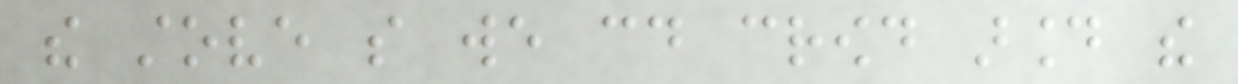the stove so we could crowd around the
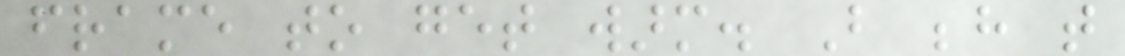frame to get warm. But behind that
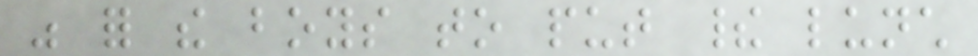was for the boys to put their lunch
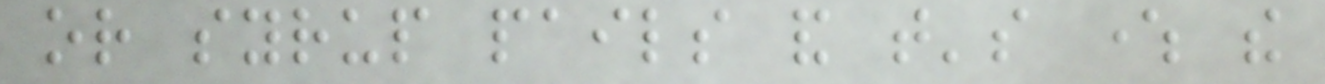or syrup pails and that's where the
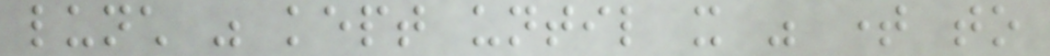lunch was kept until it was time to
